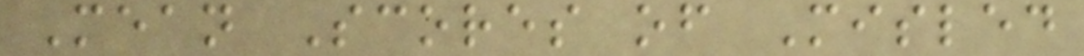Mean Scores of Misled
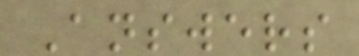Answers
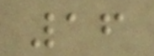16
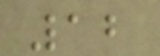12
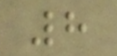8
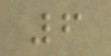6
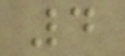4
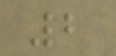2
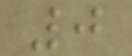0
